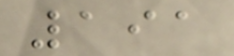191
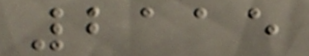2115
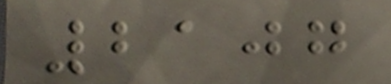2107
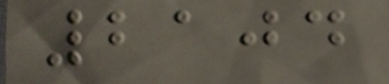2104
